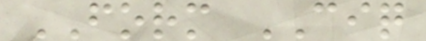FORM CIQ
